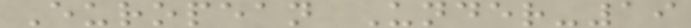European Under-19
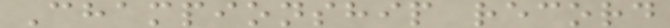Championship record
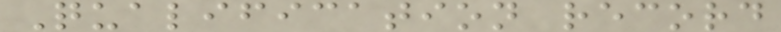Qualification record
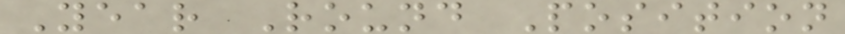Year Round Position
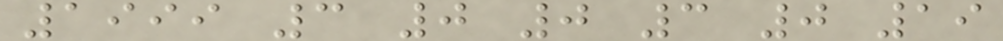1999 3 0 0 3 0 19
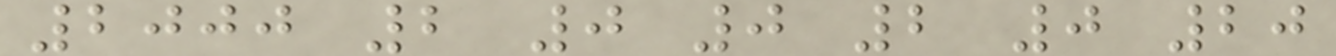2000 2 0 0 2 0 20
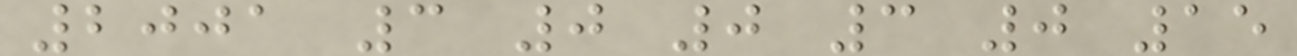2001 3 0 0 3 0 15
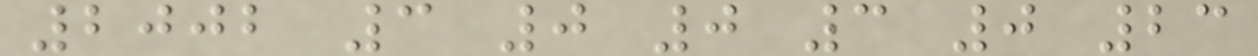2002 3 0 0 3 0 23
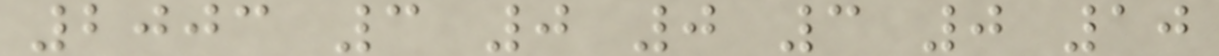2003 3 0 0 3 0 10
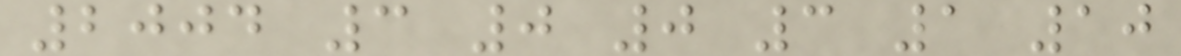2004 3 0 0 3 1 10
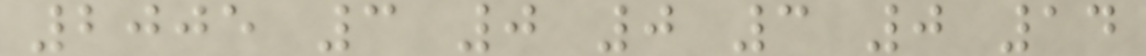2005 3 0 0 3 0 14
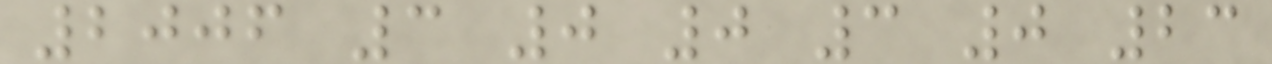2006 3 0 0 3 0 23
